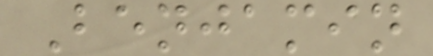Benjamin
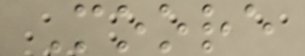Moore
